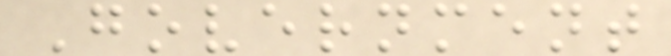Government
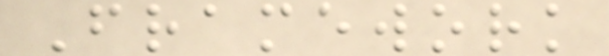Framework
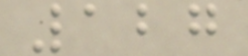127
